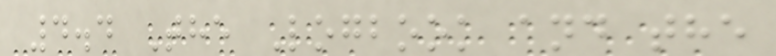4.4 The Logbook and the
